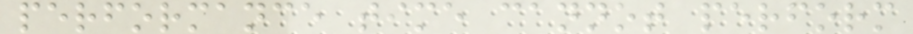performance time cannot perform
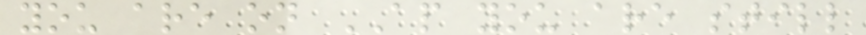you are on AP you are still
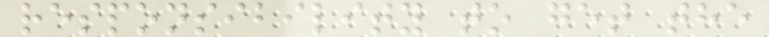responsibility to get the
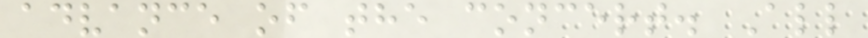advance of the concert. All
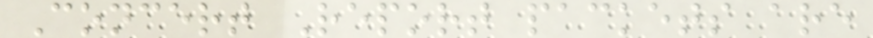Concert Report packets are
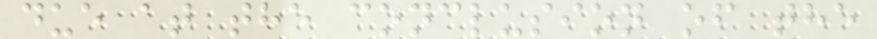due at the conclusion of the
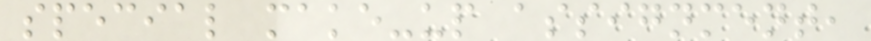special make-up assignment,
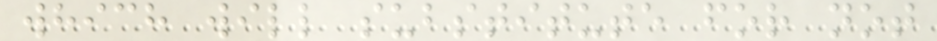which will substitute for not
